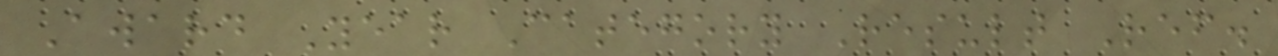Award Year Category Result Ref.
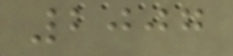2007
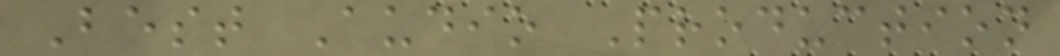Best Audio Production
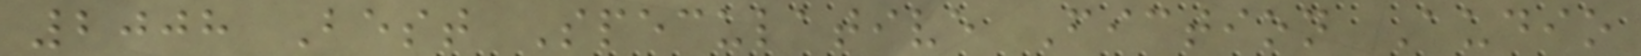2008 Best Speculative Fiction Audio
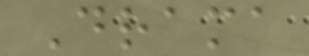Drama
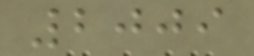2009
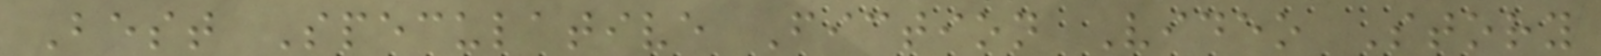Best Speculative Fiction Video Story
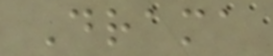Drama
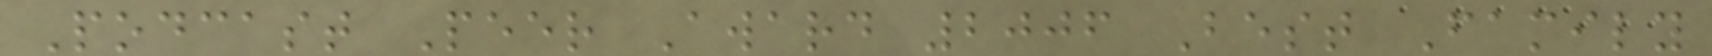Podcast Peer Award 2006 Best Family
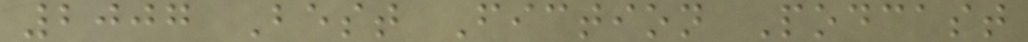2007 Best Fiction Podcast
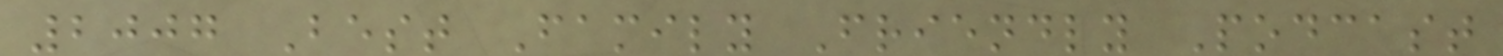2007 Best Family Friendly Podcast
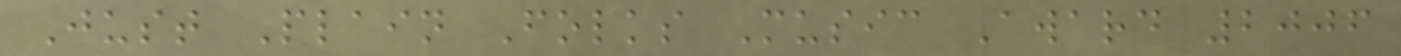Just Plain Folks Music Award 2006
